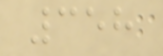358
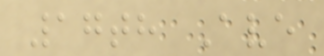17th Ave
